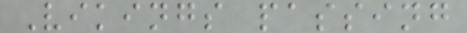Vikings passing
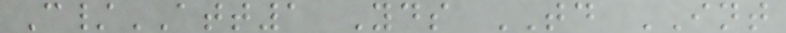C/ATT1 Yds TD INT
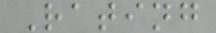Rating
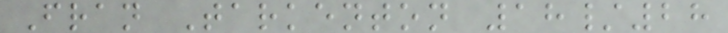Fran Tarkenton 18/28
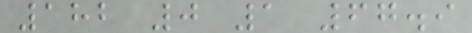182 0 1 67.9
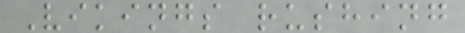Vikings rushing
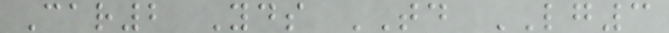Car2 Yds TD LG3
